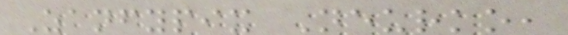Zanfypix Neurko,
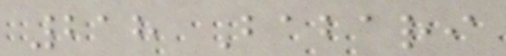218 Babari
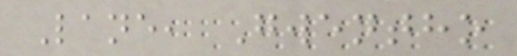Lane, Gwentho
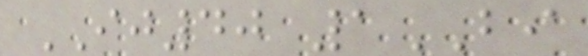IJ40 1BI
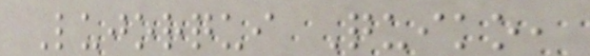Lujorqui Quiko,
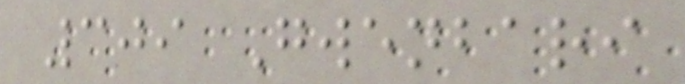309 Gwenbari
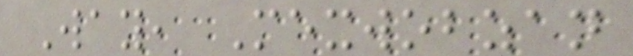Way, Mexwobzan
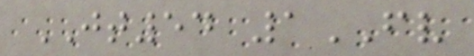JT54 1FV
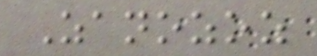Zanozoz
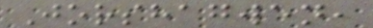Jorshagwen,
